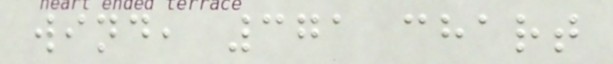wind, 371 chart
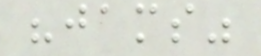"jams"
